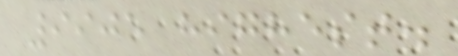9905 highest.
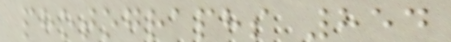photographs 854
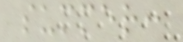summer:
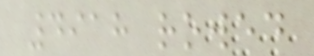4918 rowed
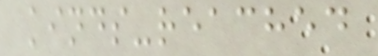kinds-reached
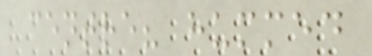centre? hummed
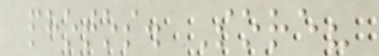photos. Sore?
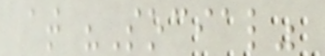at "Social"
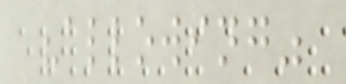"allowing"
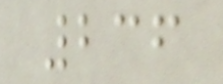236
